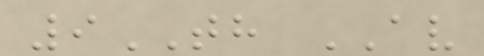9TH AV
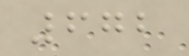672
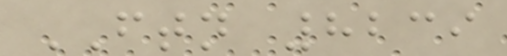FTN 8239
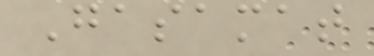Gasamat
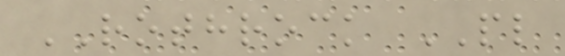ROTHROCK PL
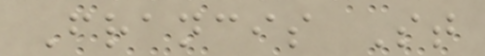Francis St
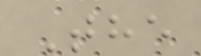The
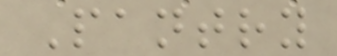Pantry
